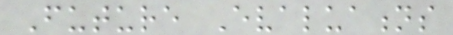Future Evaluations
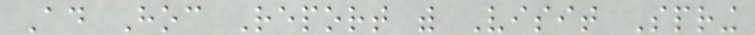Ad Hoc Report with Visit Spring
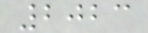2023
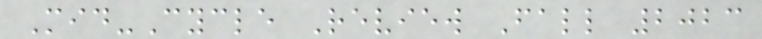Mid-Cycle Review Fall 2023
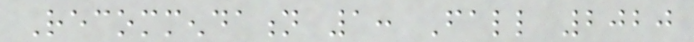Recommendation 1: Fall 2020
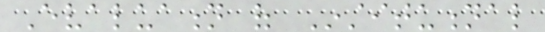Evaluation of Institutional
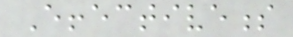Effectiveness
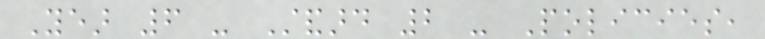Year 6 - Standard 2 - Policies,
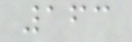163
